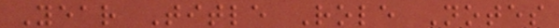Year Title Role Notes
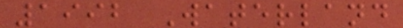1992 Waterland
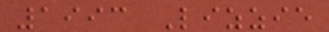1993 Lizzie
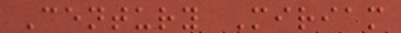Century Miriam
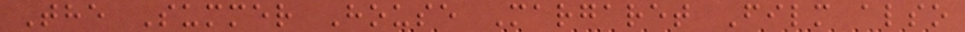The Summer House Margaret Film also
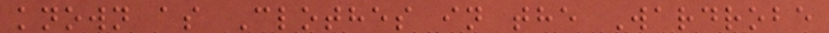known as Clothes in the Wardrobe
